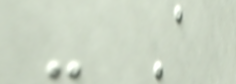- A
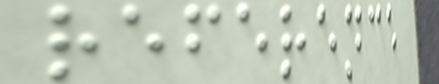reference
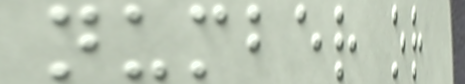number or
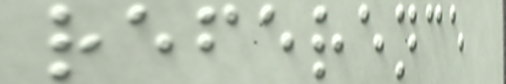reference
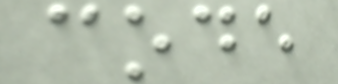code
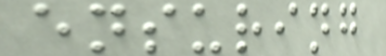ensuring
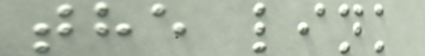the link
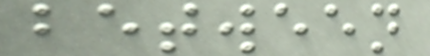between
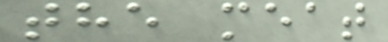the meat
